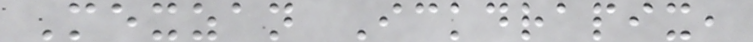Mexzan Ickdrapix,
